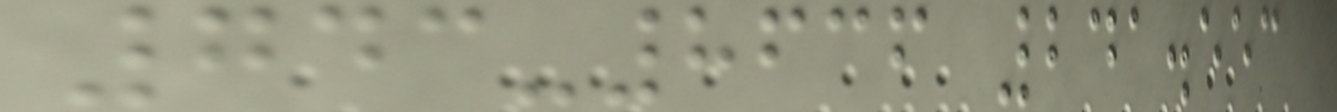743-8636 241.553
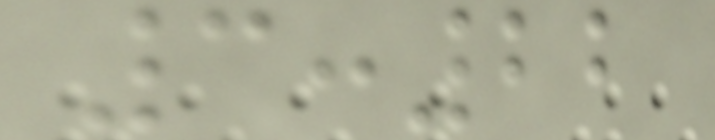3:22
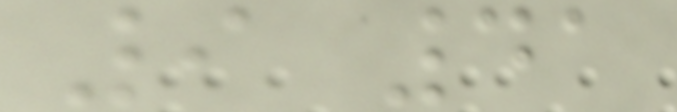9 41
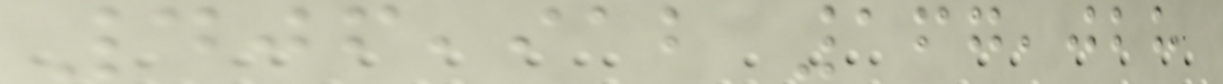406,912 167,028
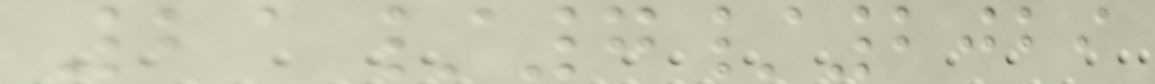21/7/2029
